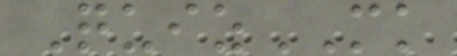QuizMK
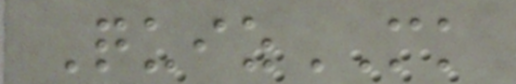QuizMK
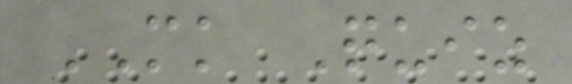MK Quiz
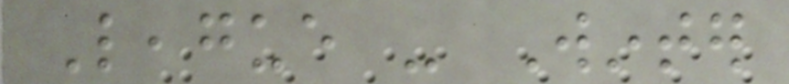League - Winter
